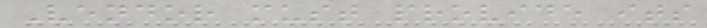Vendor must provide its
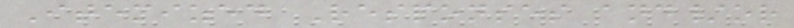Itemized Responses and/or
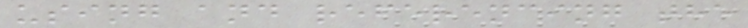using and referencing the
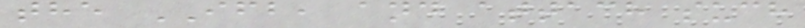the IFB, and attach such
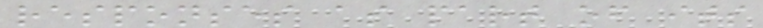responses as part of its
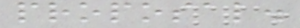proposal.
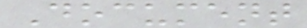Document
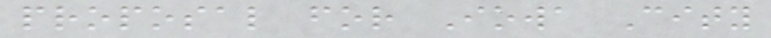proposal for Iowa City
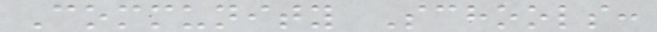Community Schools:
